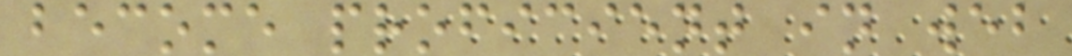become proficient in web
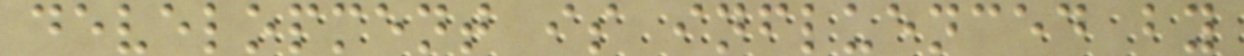development is influenced by
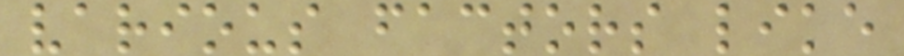various factors like
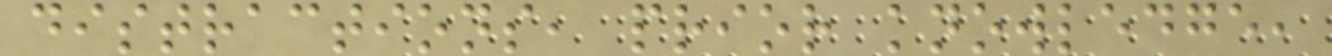distractions, prior knowledge,
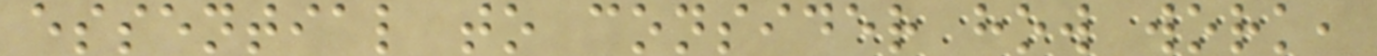essential to consider how work,
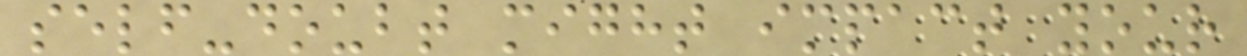self-doubt might impact your
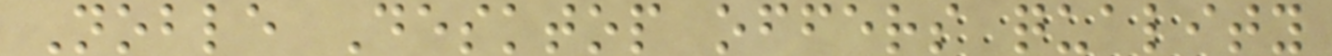Noble Desktop offers quality
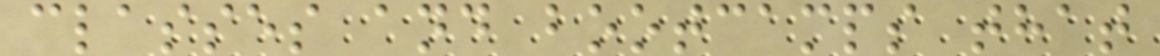classes and bootcamps that
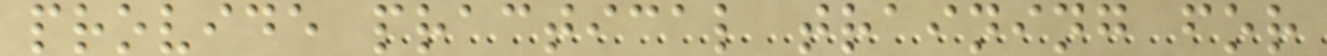provide practical training for
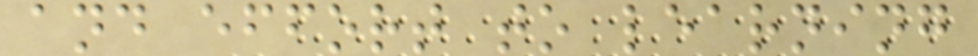and effort to learning
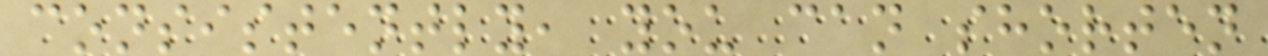consistently, you can shorten
